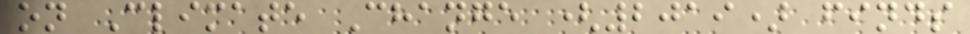on Climate Change (2019) finds
